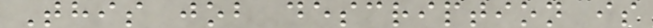This job description is
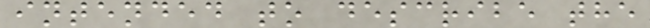intended to describe the
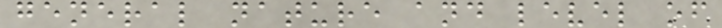general nature and level of
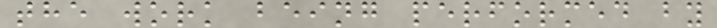the work being performed by
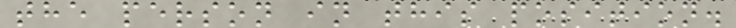the person in this position.
